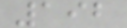192
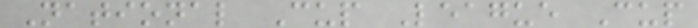National Cup League Cup
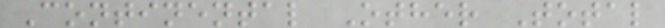Continental Other Total
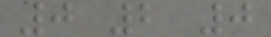0 2 0
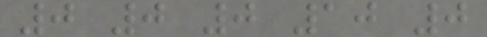0 0 0 10 0
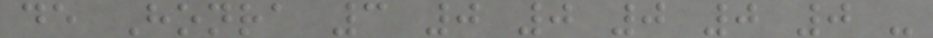de Honra 3 0 0 0 0 0 -
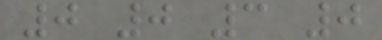0 0 3 0
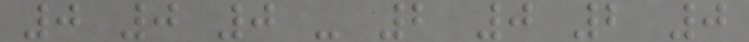0 0 0 - 2 0 2 0
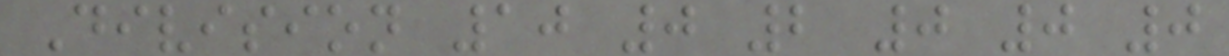Division 10 0 2 0 0 0
